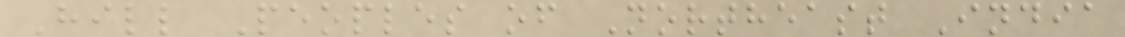Hill Peoples of Northeast India
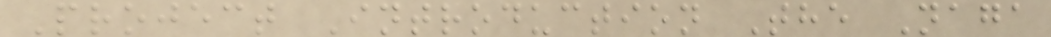Project Introduction The Naga
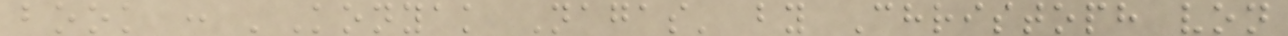book : 'Konyak Nagas' by Christoph von
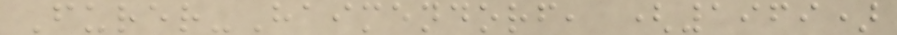Furer-Haimendorf, (1969)
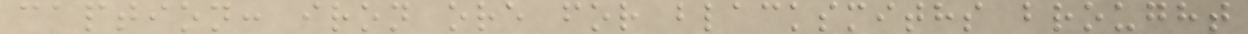caption: iron ore for blacksmiths brought
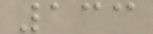133
